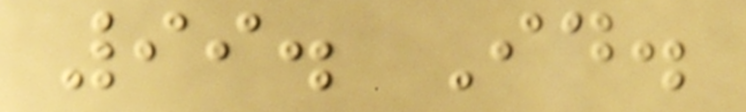99. Id.
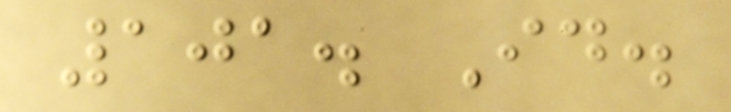101. Id.
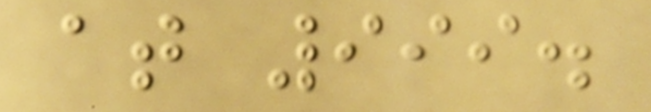at 999.
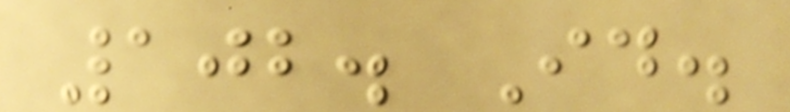102. Id.
